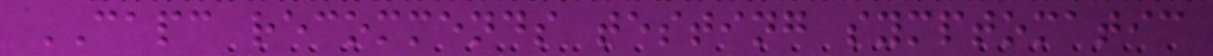CAPC recommends testing symptomatic
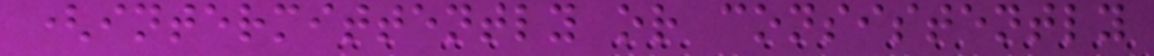(intermittently or consistently
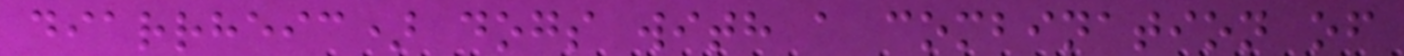diarrheic) dogs with a combination of
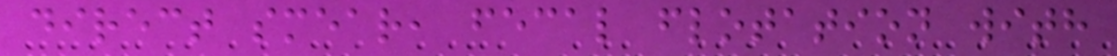direct smear, fecal flotation with
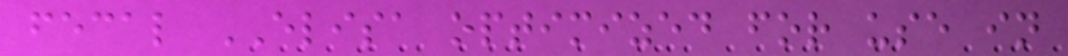fecal ELISA optimized for use in
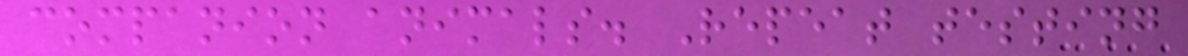companion animals. Repeat testing
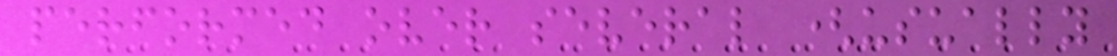performed over several (usually
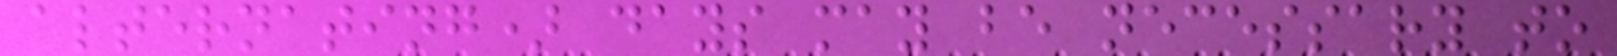alternating) days may be necessary to
